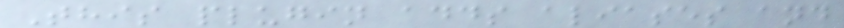This plugin adds aliases and
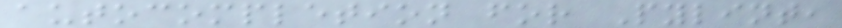autocompletion for Pylint,
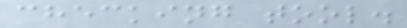checking tool.
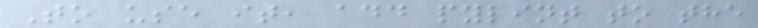To use it, add pylint to the
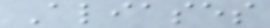Aliases
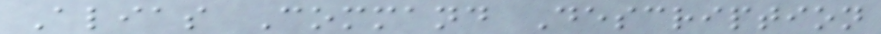Alias Command Description
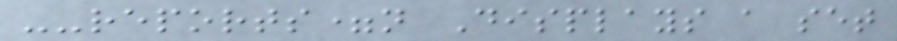--reports=n Displays a set
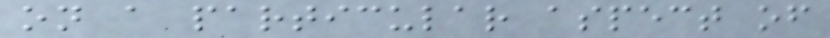on a particular aspect of
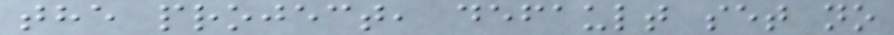the project, default set no
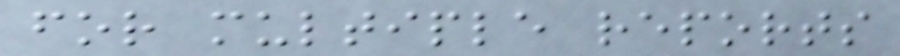for multiple reports
